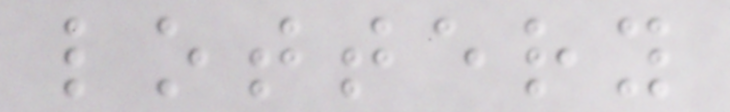lottery
